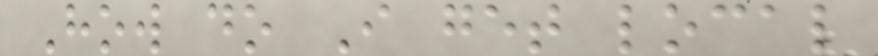How do I get local
